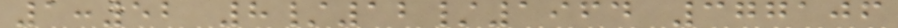1:52 8/12/1964 377106
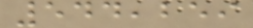544,259
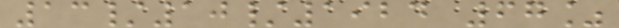13/10/1924 67%
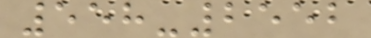558-2552
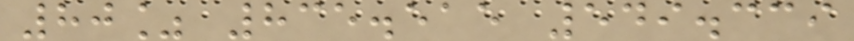80% 835.515 549.339
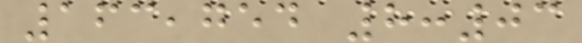163,754 8:03
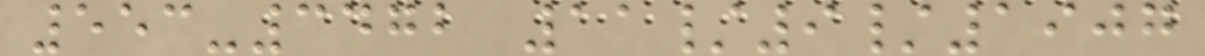553-3472 11/9/1907
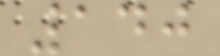140
